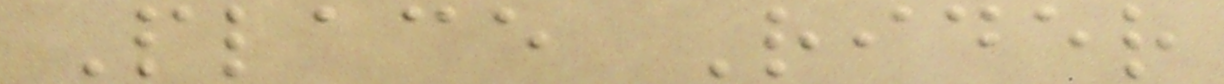Place Rider
